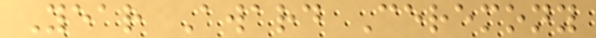Year Award Ceremony
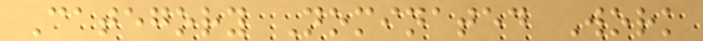Category Nominated Work
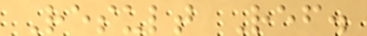Result Ref.
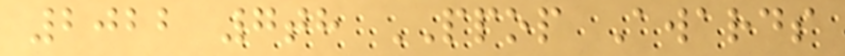2022 7th PPOP Awards
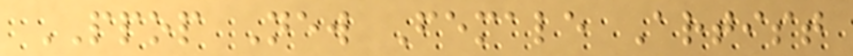PPOP New Female Artist
